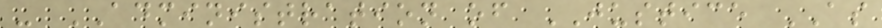- ADMINISTRATION of JUSTICE AS
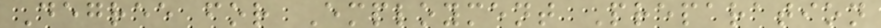Degree for Employment Preparation
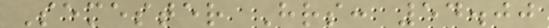Semester Hrs: 54.00
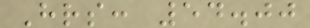Hrs: 54.00
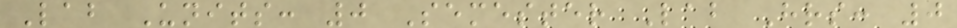Lab Units: 0 Semester Lab Hrs: 0
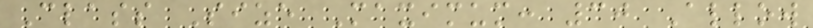Class Size Maximum: 30 Allow
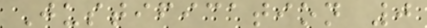Justification 0
